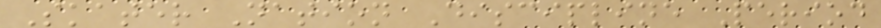Skater Nation Discipline Period
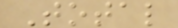Total
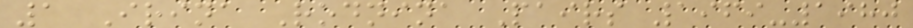1 Irina Rodnina Pairs 1969-1980
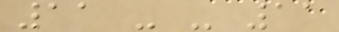11 - - 11
